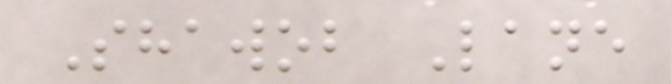Shawob Lane
